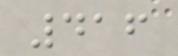416
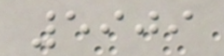5909
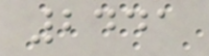2441
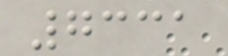7331
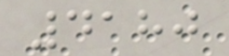4180
